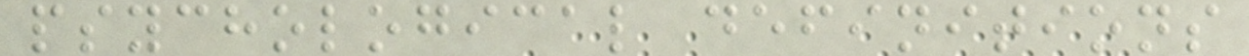psychological definitions
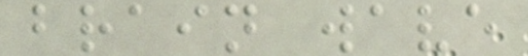brain wave
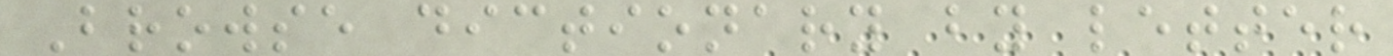Browse dictionary by letter
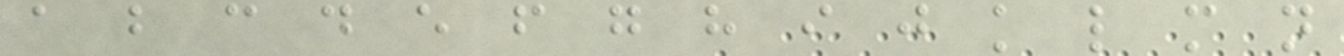a b c d e f g h i j k l m n
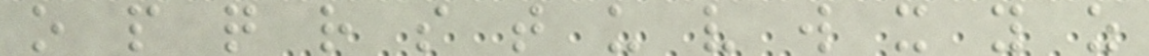o p q r s t u v w x y z
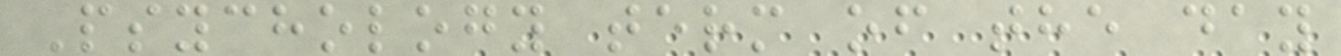Psychology term of the day
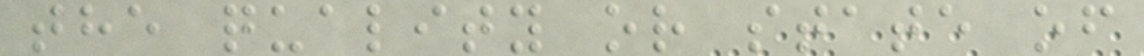the quality or state of
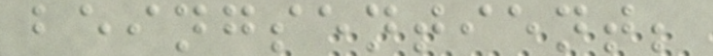beingsentient;
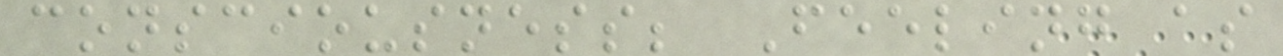consciousness; Feeling as
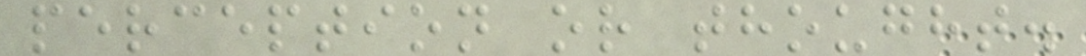perception or thought.
